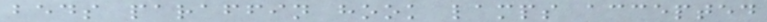beds paraffin hook lamps accepted
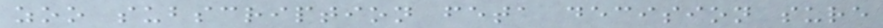zoo subscription feta decision sure
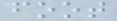foot
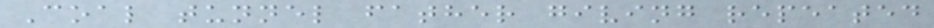Coal tunnel father giving repeated
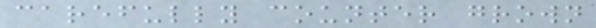carefully counter grown
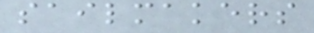sailmakers
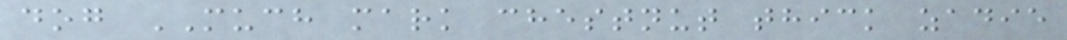dog MUCH mark chestnut thick zadie
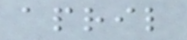april
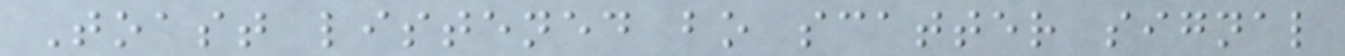Toast listened bo scatter signal
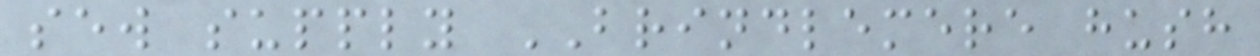sew supply BRINDLEMERE hush
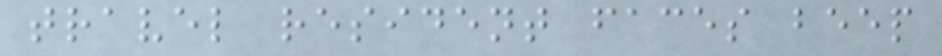travel resident faces beep
